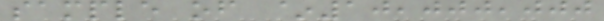sample of ~10,000,000
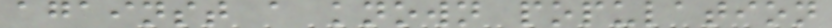against a known population
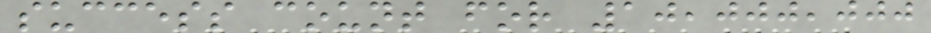success count for 10,000,000
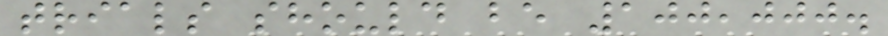trials should be 100,000.
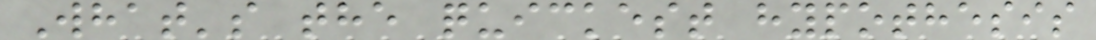What's the quickest hypothesis
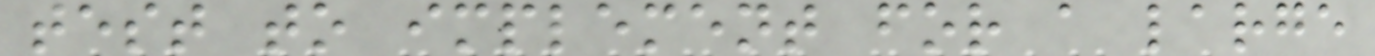test to implement for a large
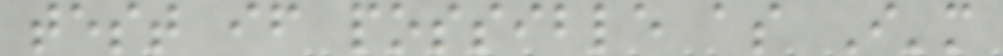test if possible as I'm
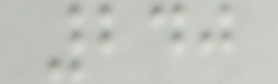240
